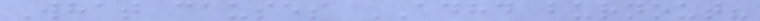What causes ADHD burnout?
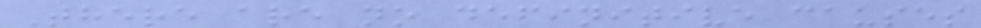There are no definitive causes
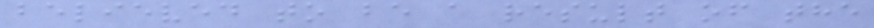believed to be a result of the
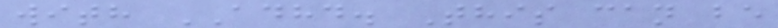with ADHD. This can be
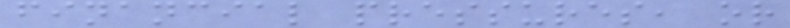financial pressures, or
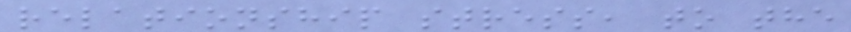relationship stress, to the
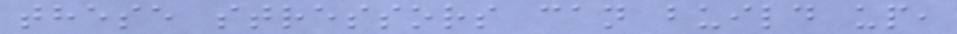these stressors can build up,
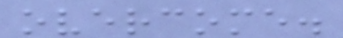overcome.
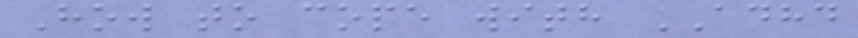How to cope with ADHD
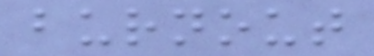burnout
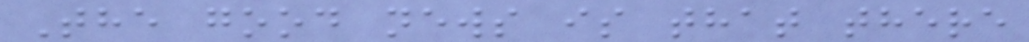The good news is that there
